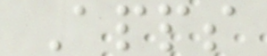Apps
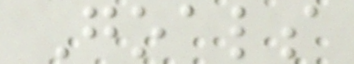Goals
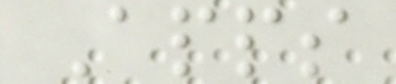Apps
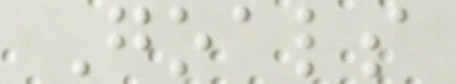Goals
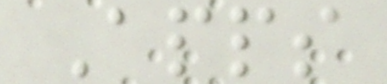Apps
